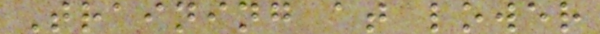Training at lower
